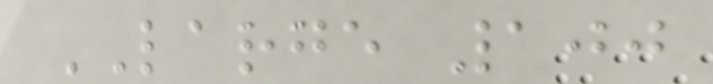LARGE 100
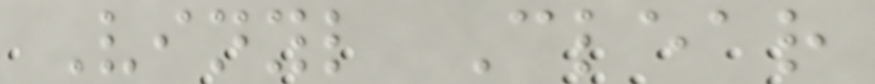Vinyl Clear
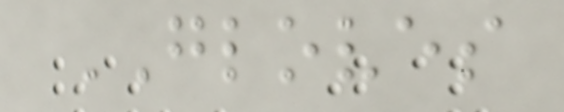GLOVES
